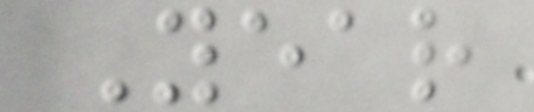Year
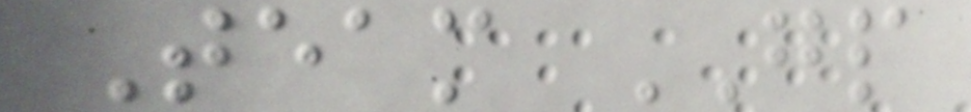Team GP
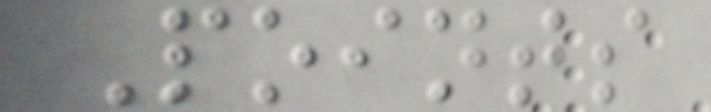Points
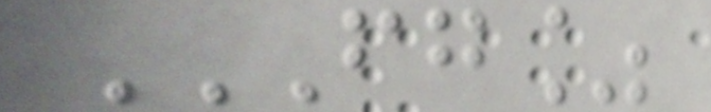FG%
